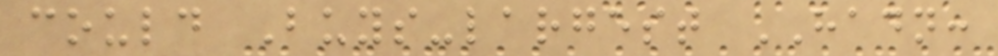could Buys-largest HADN:
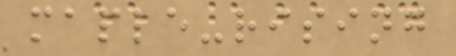maple-rising
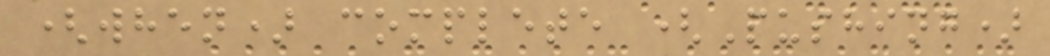(when) complete (Pushing)
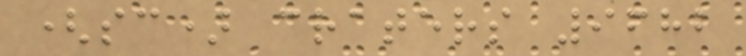(sc) craters 9682
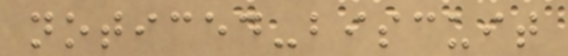noticed-biscuit
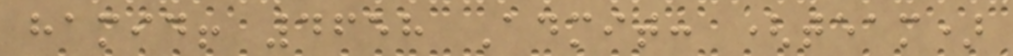hamid! 4658 Admit: (team)
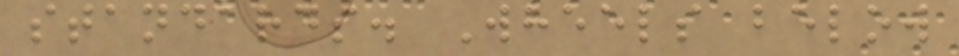standards. Wheels below
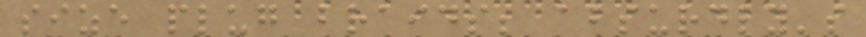size plug braids; absurdly's
